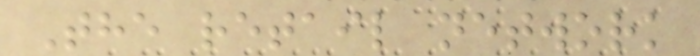The retail network
